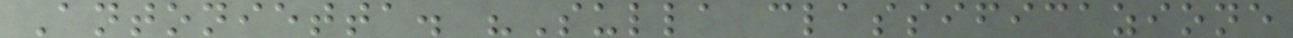Antonietta. "Sulla classificazione
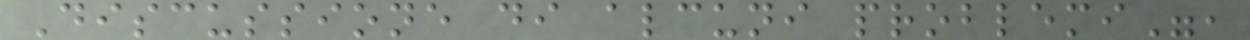Discussione di alcuni problemi",
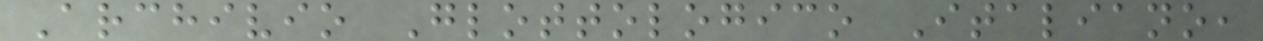Archivio Glottologico Italiano,
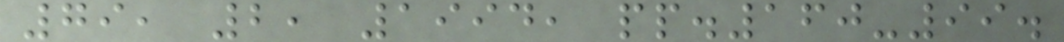79, 2, 1994, pp.160-99.
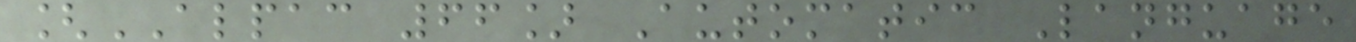[ALPAC 66] Automatic Language
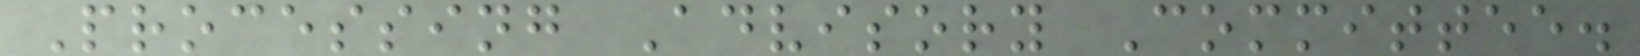Processing Advisory Committee.
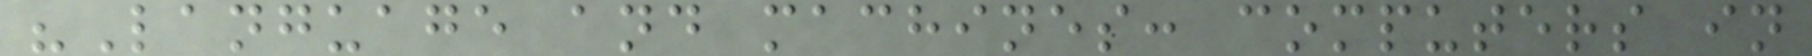"Language and machines: computers in
